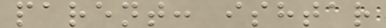parent: ishtar
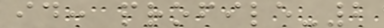id: profile-2
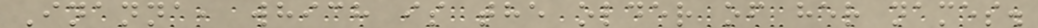Inanna, which is the older of her names.
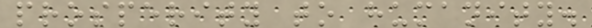prosperity to humanity.
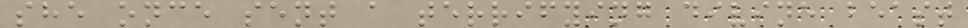she once sent a terrifying divine beast
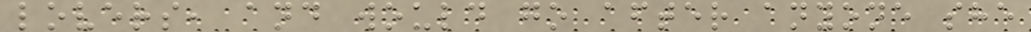lovers, and would go after anyone she
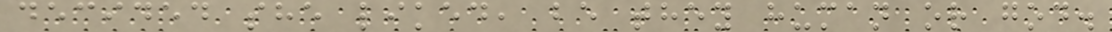decided she liked, be they human or god.
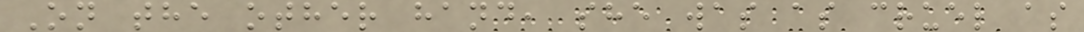On the other hand, she was as cruel as
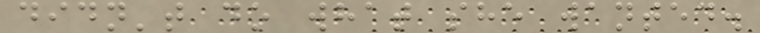didn't do what she wanted.
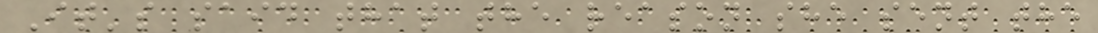It's said that the reason she sent the
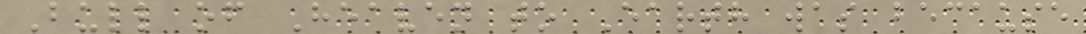Bull of Heaven to Earth was because
